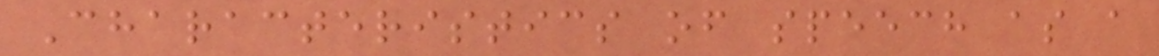Characteristics of speech as a
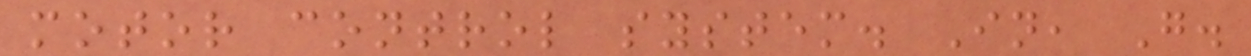motor control system. In, G.
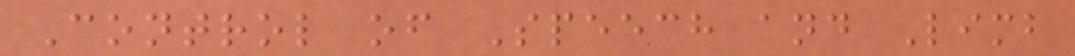Control of Speech and Limb
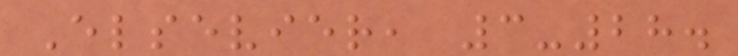Elsevier, 3-28.
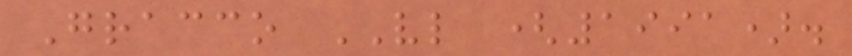Gracco VL (1991).
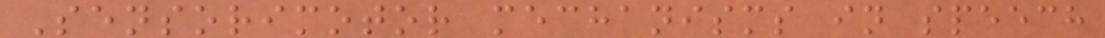Sensorimotor mechanisms in speech
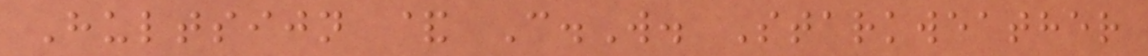Hultsijn & C.W. Starkweather
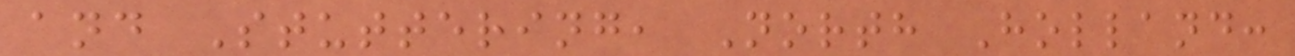and Stuttering, North Holland:
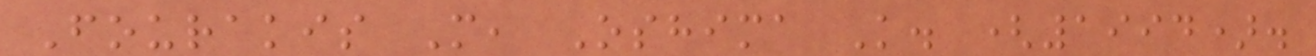Fourakis M, Oshima K. (1994).
